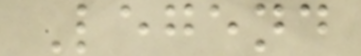Legend
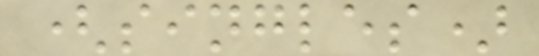(singles)
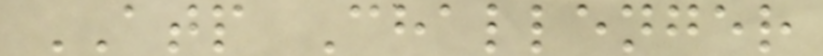ATP Challenger
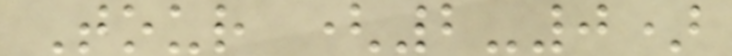Tour (2-0)
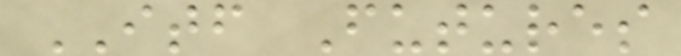ITF Futures
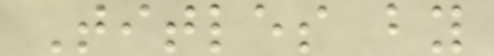Titles by
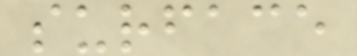surface
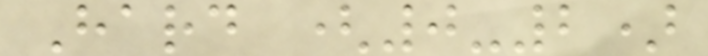Hard (0-2)
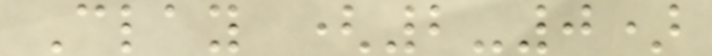Clay (2-0)
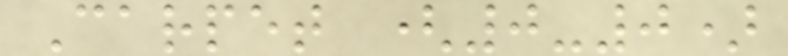Carpet (0-0)
